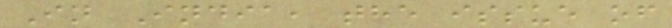In India, the issue of
